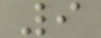9
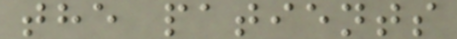the patients
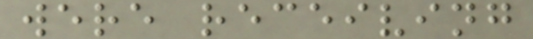were receiving
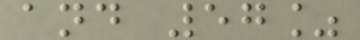and 57%
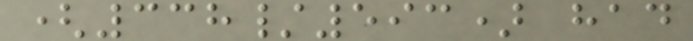(338/593) had
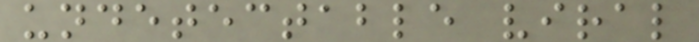undetectable viral
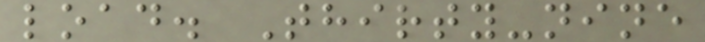load. Thirty-nine
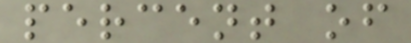percent of
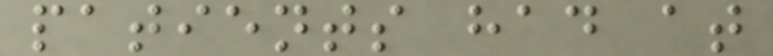patients had at
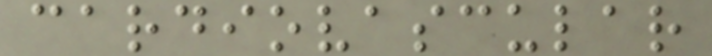cardiovascular
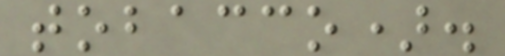tobacco).
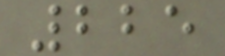225
